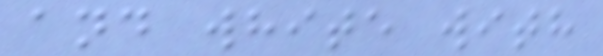and white with
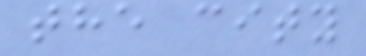the city
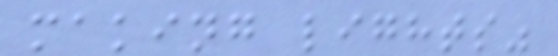making lights"
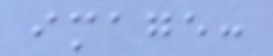image:
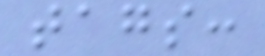tags:
